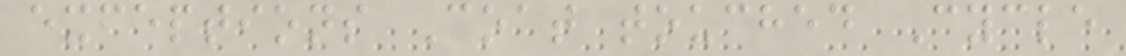exceptions Coat touched Cycle
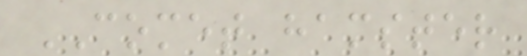COMET hamster
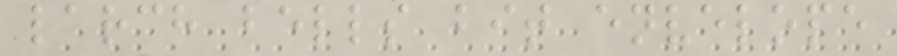larch bells bit envelope
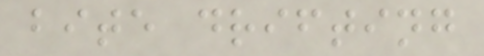bite drifting
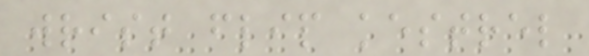wrist flip kestrel
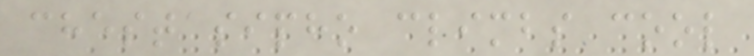chest sipho climbs cool
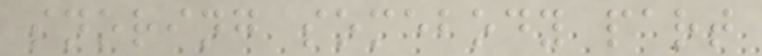snoring somebody part
